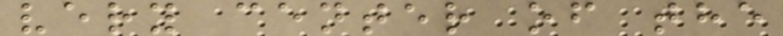very center of the
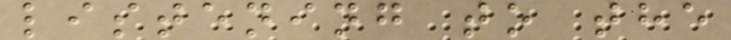listening to the
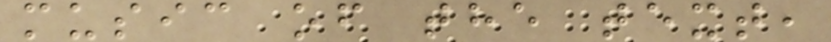music of the text,
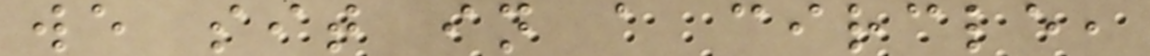we sit in a circle,
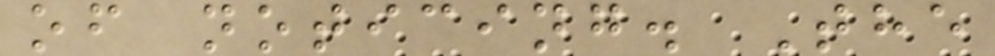of noticing. The
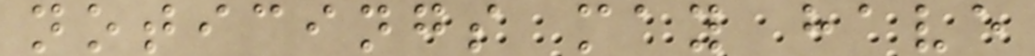noticings may have
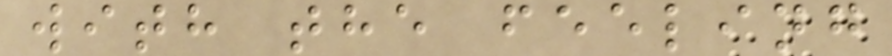with the feeling
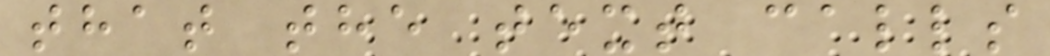that the text calls
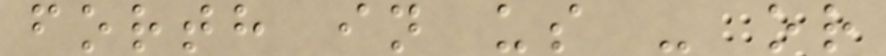forth in us - or
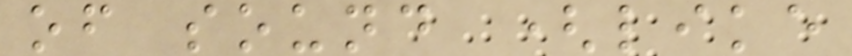of sound (like
